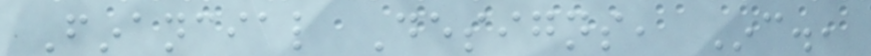Financial Designs, Inc.,
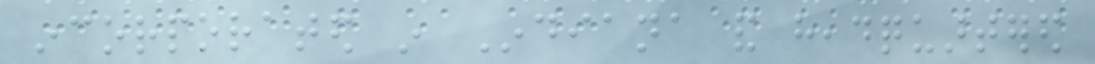incorporated in Indiana and headquartered
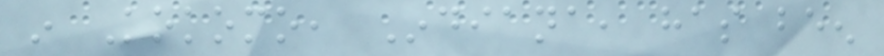in Kokomo, Indiana, has been
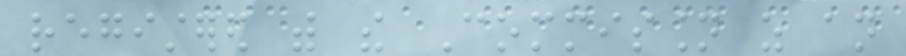registered with the Commission as an
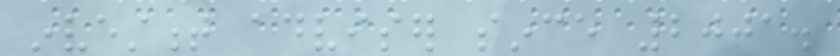investment adviser since 2001.
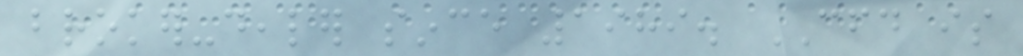broker-dealer since 1989. CFD is
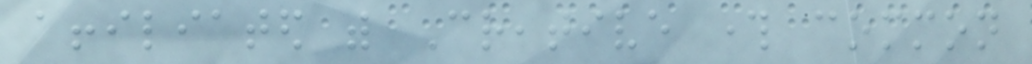affiliated with Creative through common
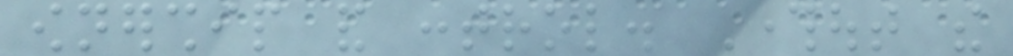ownership and control. Throughout the
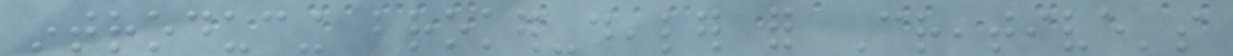introducing broker-dealer for Creative's
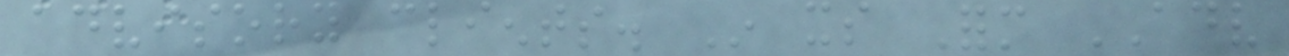advisory clients. In its Form ADV
